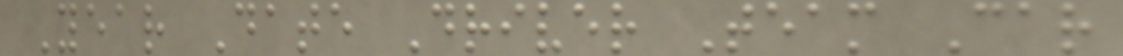Year Date Driver Team Car
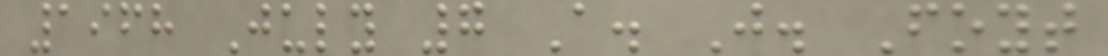1968 July 7 A. J. Foyt
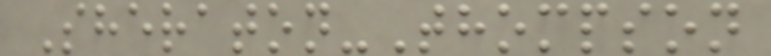Sheraton-Thompson
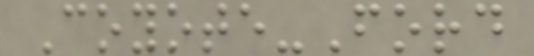Coyote-Ford
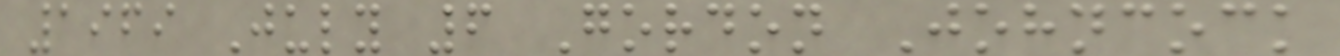1969 July 6 Gordon Johncock
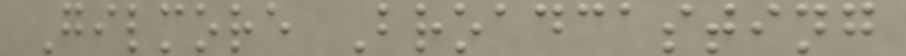Gilmore Broadcasting
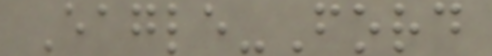Eagle-Ford
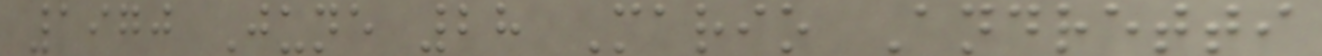1970 June 28 Mario Andretti
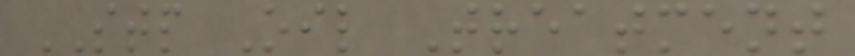STP Oil Treatment
